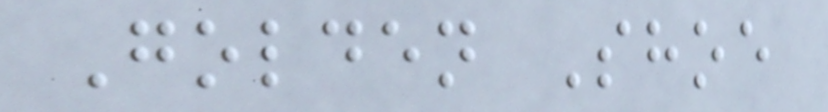Golden Shoe
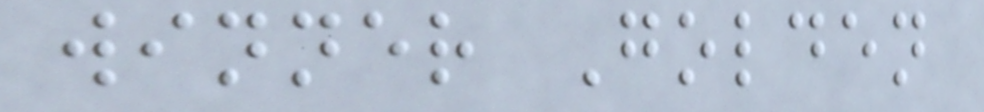winner Golden
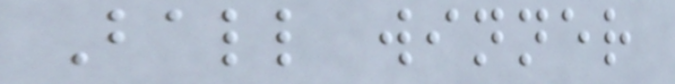Ball winner
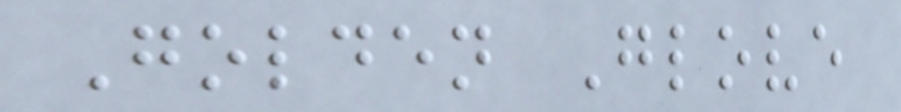Golden Glove
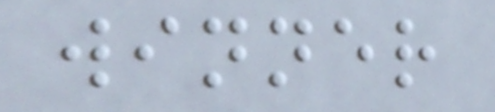winner
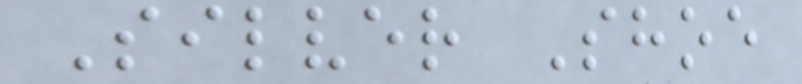Silver Shoe
